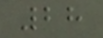28
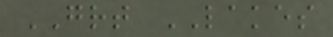GREAT LAKES
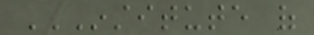INSTITUTE OF
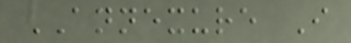ANNEXURE I
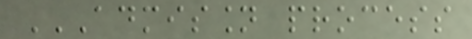ADMISSION PROCESS
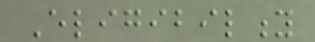Eligibility
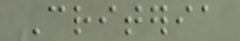Criteria
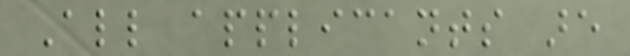All applicants are
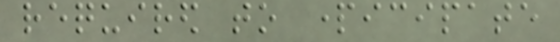required to participate
